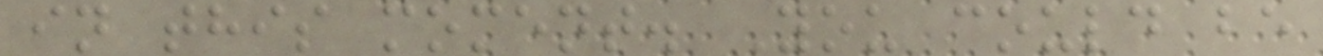in this moment. You could be
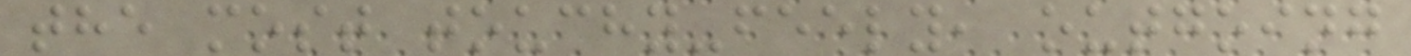the most touchy-feely, outgoing
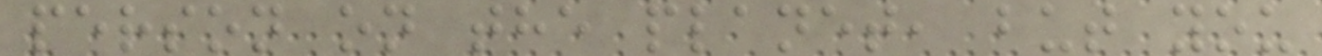person on the planet, but you
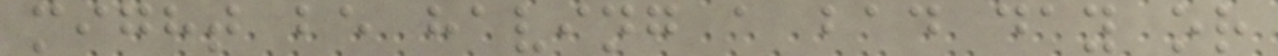might be having a bad day or
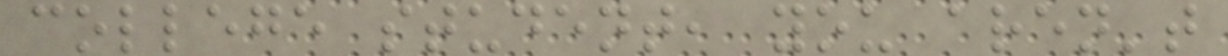college student, you aren't
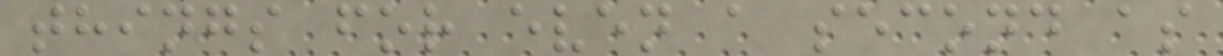things for even a second as
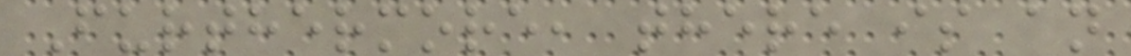Furthermore, there is an
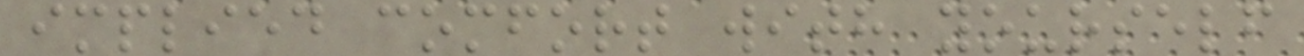implied comfort with yourself
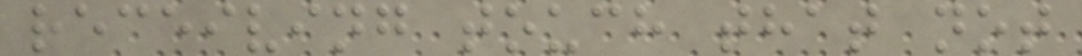receiving touch that not
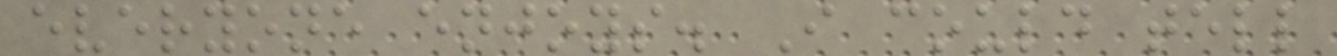everyone enjoys. I could tell
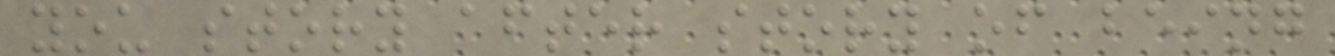you story after story of being
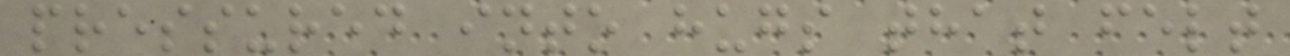pressured into hugs that felt
